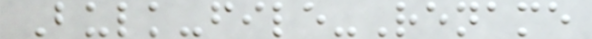Bulk-file-Rename
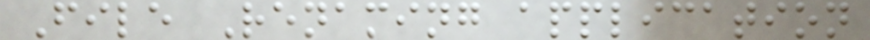File Renaming application
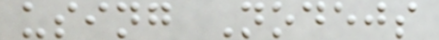using Nodejs
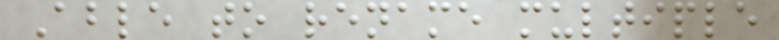Able to rename multiple
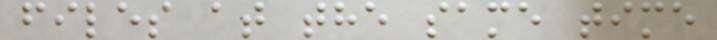files at the same time
